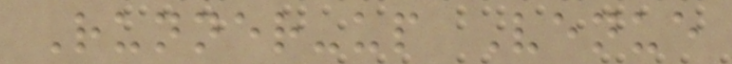Runner-up Venue
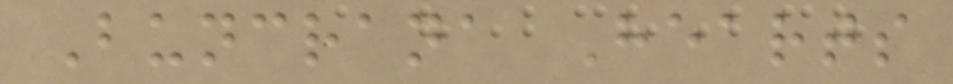Buncrana Hearts
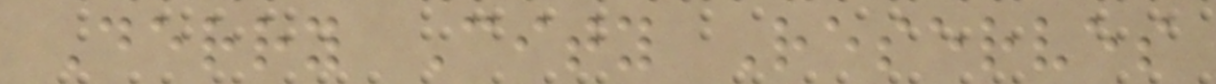Derry City Reserves
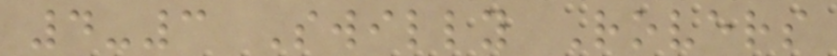4-3 Swilly Rovers
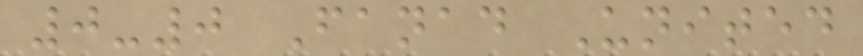0-0 Fanad United
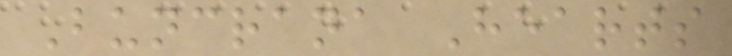Buncrana Hearts
